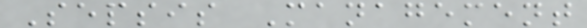Sepsis Management
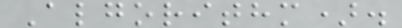Algorithm).
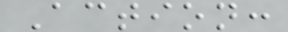Action:
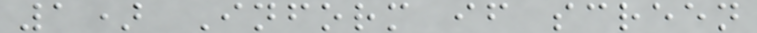1) Inform if screen
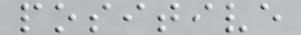positive
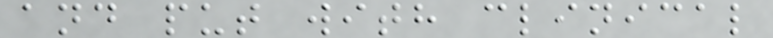and put with clinical
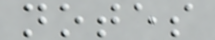notes
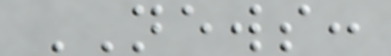NEWS:
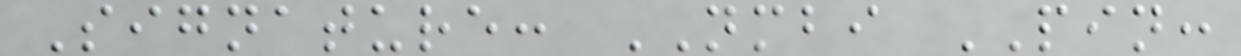Signature: NMBI PIN:
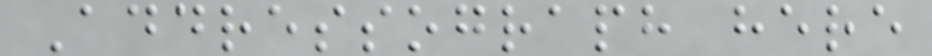Addressograph here
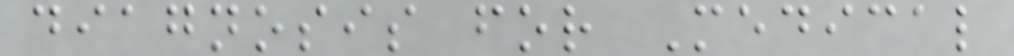diagnosis for Medical
